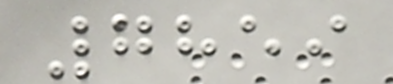7859
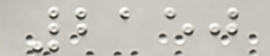2150
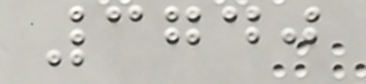3740
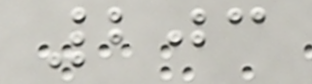203
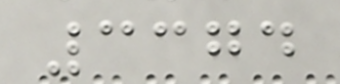3374
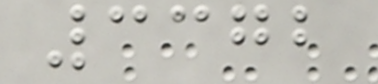3372
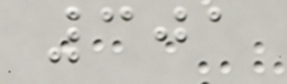301
